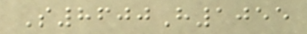S8600H1055
